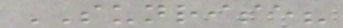SUNRISE?
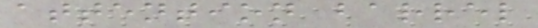attention barrel
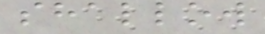shallow
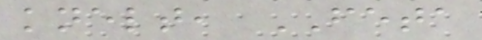knelt, FETA
